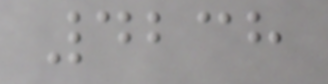4238
